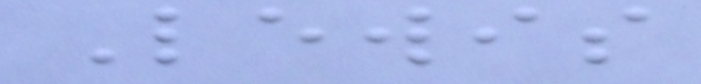Lewis
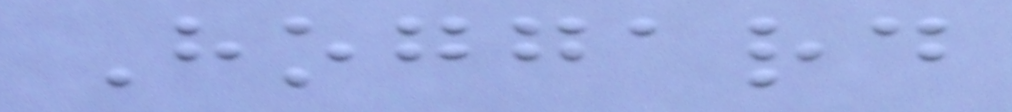Hoggard
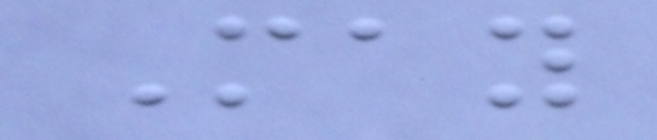May
